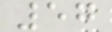57
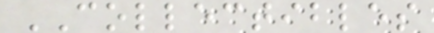COLLECTIBLES
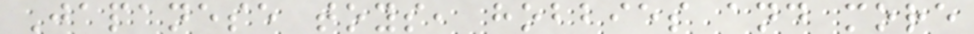Japanese toys, hobbies and more
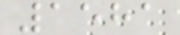1581
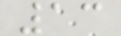13
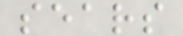sears
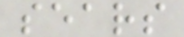sears
